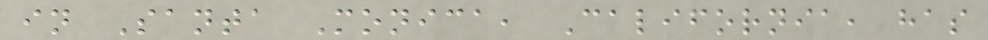in Santa Monica, California, has
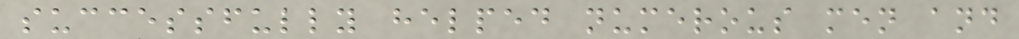successfully helped numerous men and
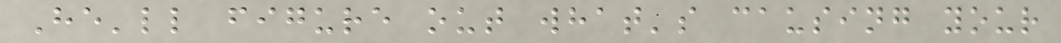He'll figure out what's causing your
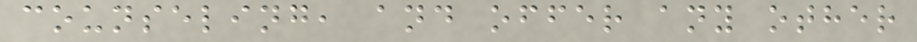counseling, and offer any other
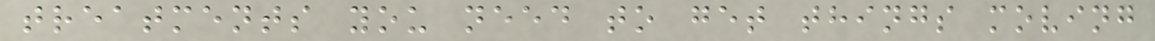treatments you need to get things moving
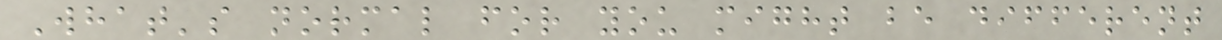What's normal for you might be different
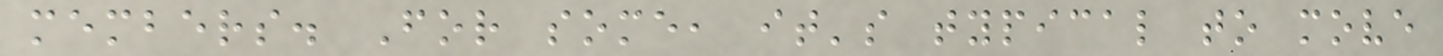members. For some, it's typical to move
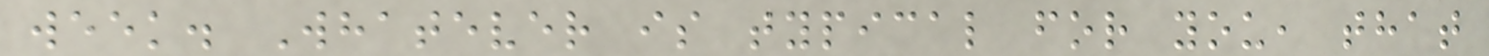week. Whatever is typical for you, that
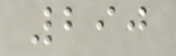290
